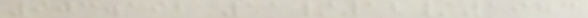903.192 11/12/1983
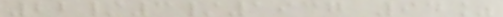22/3/1937 94%
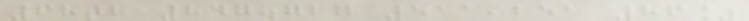68th 847.727 511,251 86%
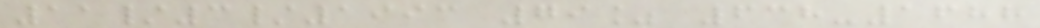11/3/1993 79% 638-1688
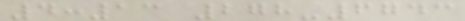4:13 278-6743
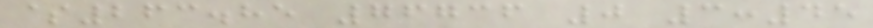$263.85 76736 0 3:45
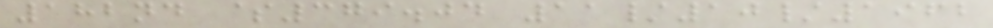182nd $379.04 11/10/1962
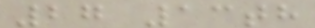27 13th
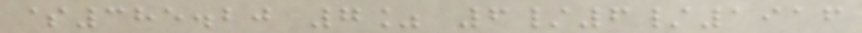$385.20 7% 6/6/1916
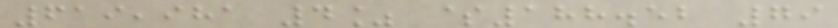619,981 4% $188.52 79
